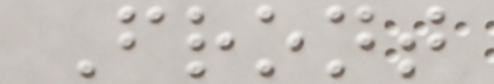Front
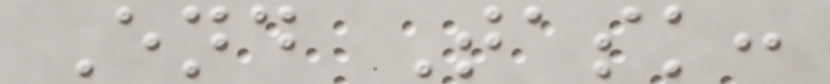End Task:
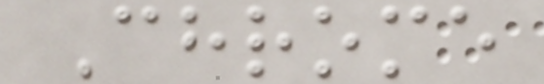Chrome
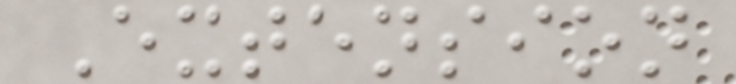Extension
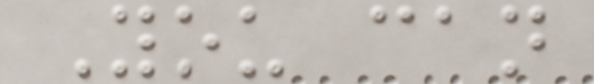You can
